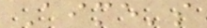Aime's
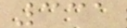331
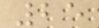25
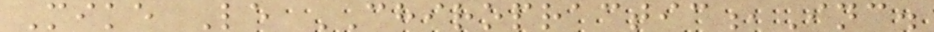Mike Le CHIROPRACTIC,Inc.
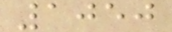1050
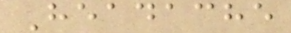Headache
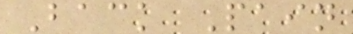Back Pain
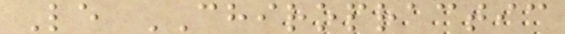Le CHIROPRACTIC
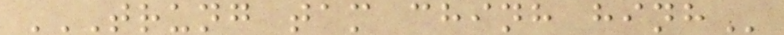TRUNG TAM CHINH HINH
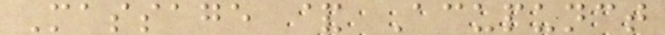Massage & Acupunct
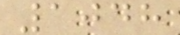1048
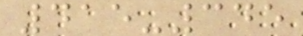415-345
